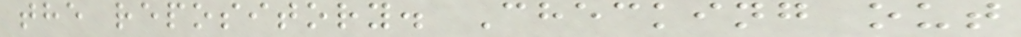the repository. Checking out
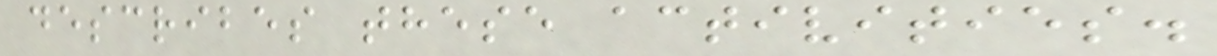describes these activities.
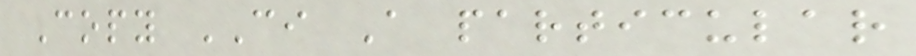Copy CI A particular
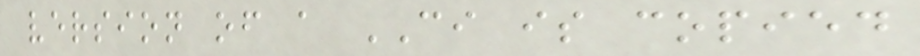version of a CI is copied
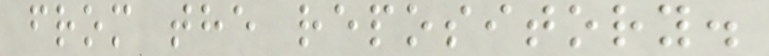from the repository.
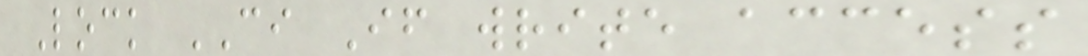Lock CI If write access
